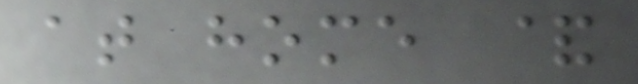at home &
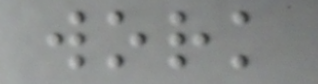work
